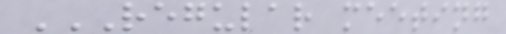REGULAR MEETING
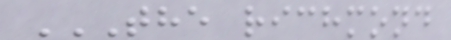THE RICHMOND
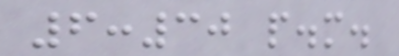6:30 p.m.
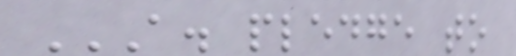A. PLEDGE TO
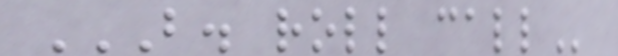B. ROLL CALL
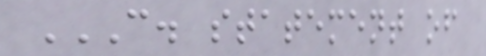C. STATEMENT OF
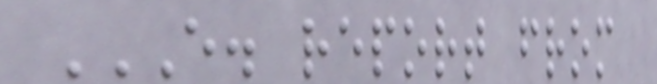E. REPORT FROM
